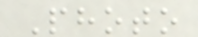Photo
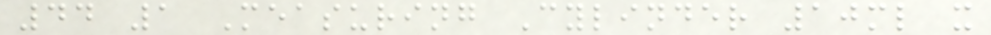44 1 Measuring Cylinder 10ml x
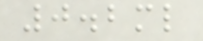0.2ml
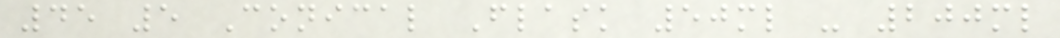45 5 Conical Flask 50ml - 200ml
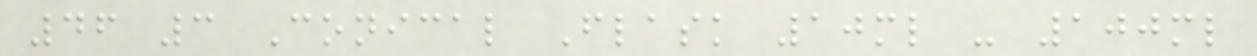46 3 Conical Flask 10ml - 100ml
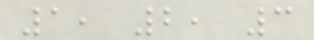1, 2, 3
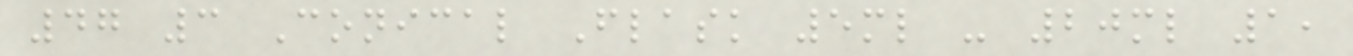47 3 Conical Flask 5ml - 20ml 1,
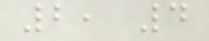2, 4
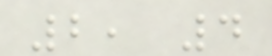2, 4
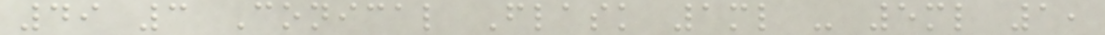49 3 Conical Flask 1ml - 5ml 1,
